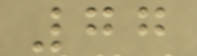77
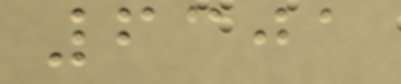6301
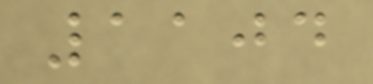1104
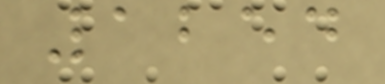1254
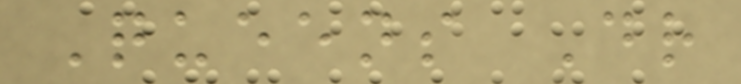Queens Dr
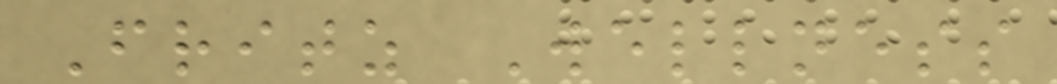Fritz Wellness
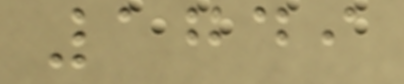1749
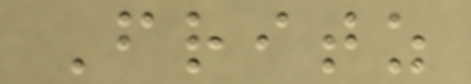Fritz
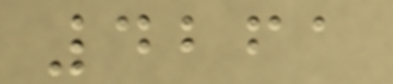4261
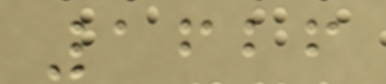1626
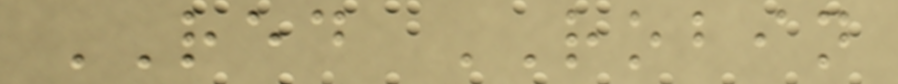RED ROBIN
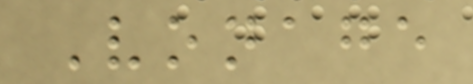Vonage
